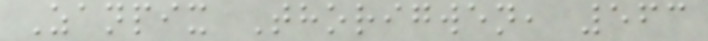Zanpix Thorigwen, 563
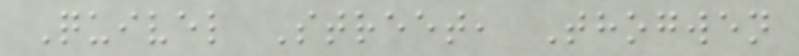Quivel Street, Thogwen
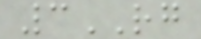3RG
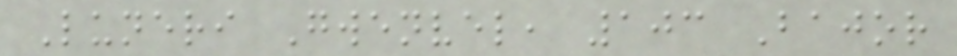Luneri Gwenvel, 103 Bajor
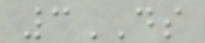3DS
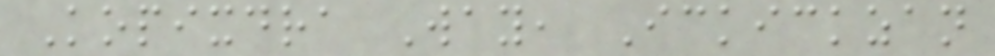Kopixdra Way, Ickickzan
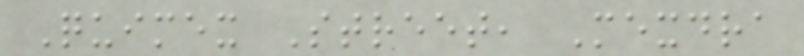Quimex Street, Mexdra
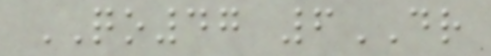QO47 6DR
